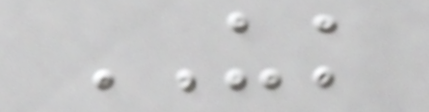UK
